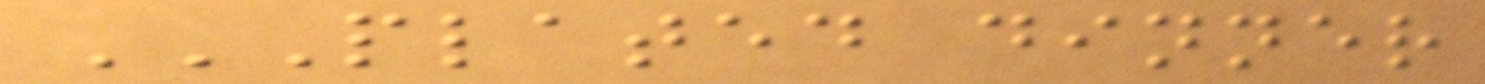PLATED DINNER
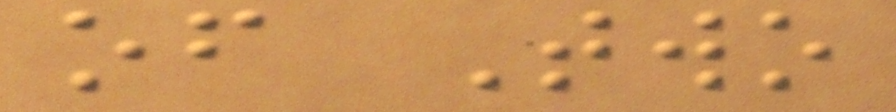of Two
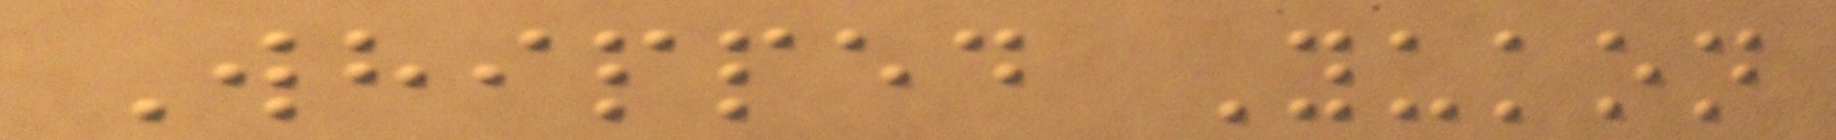Whipped Yukon
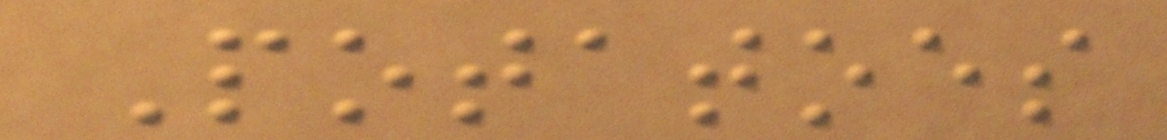Potatoes
